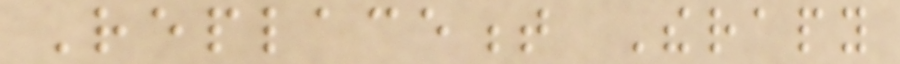Replacement Therapy
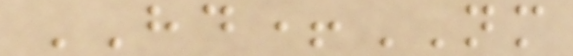HD+NM
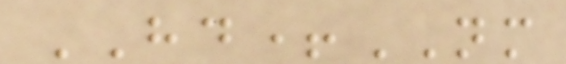HD+NM
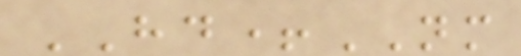HD+NM
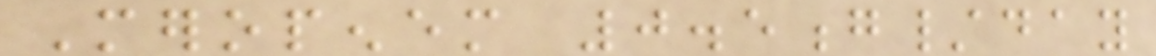Meropenem 0.5g/day
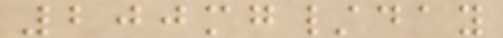200mg/day
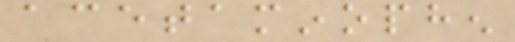acetaminophen
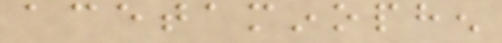acetaminophen
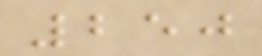250
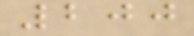200
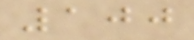100
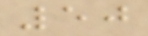50
